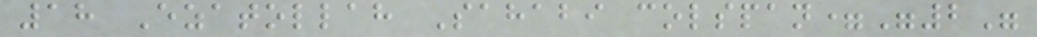18 Ezatollah Sahabi colspan="2"
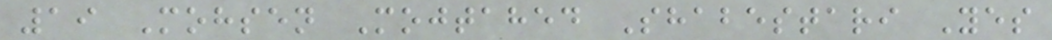19 Mohsen Mojtahed Shabestari Yes
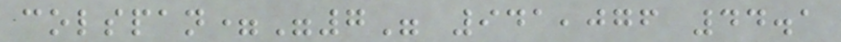colspan="7" 941,076 44.1
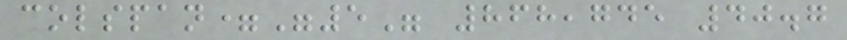colspan="5" 868,745 40.7
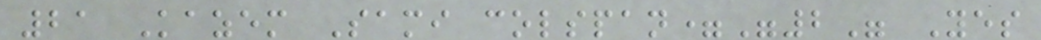21 Kazem Sami colspan="2" Yes
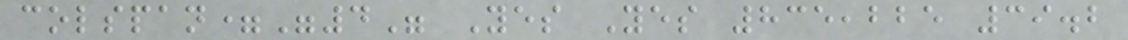colspan="4" Yes Yes 835,225 39.2
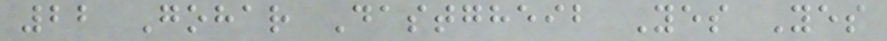22 Gohar Dastgheib Yes Yes
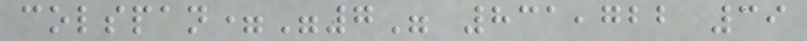colspan="7" 831,722 39
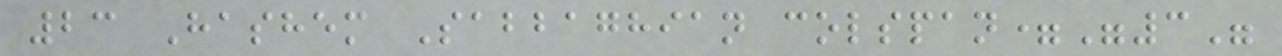23 Hashem Sabbaghian colspan="3"
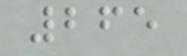265
